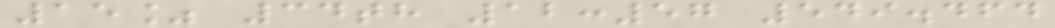15% 34th 12:57 549.464
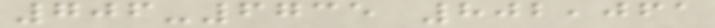706-6735 802,061
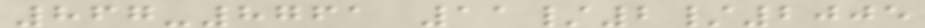867-8761 11/2/2005
